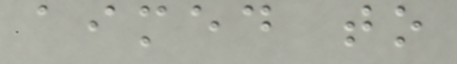aimed to
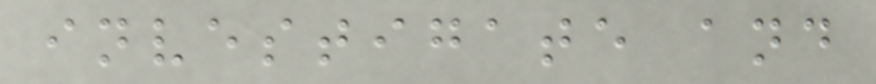investigate and
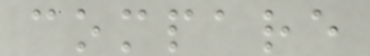compare
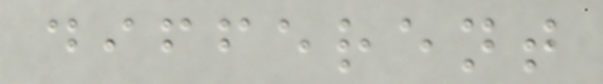different
